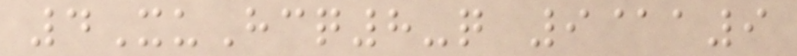4XuHcq8-q 9@a9
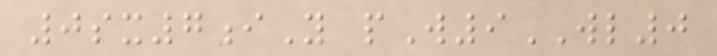0sx7iY pW9WL0
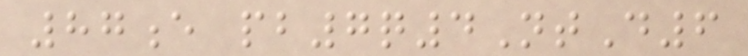87e pb7q4NtD6
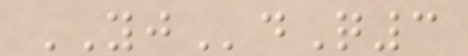YJdQ3
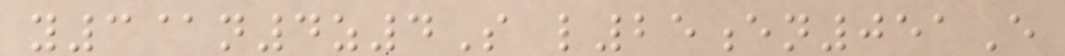y3@n4z4S l25en051E
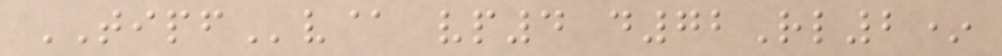TIPFv@ vp4 d72Rl2*
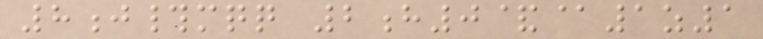8j#mqq 2h0&@1z1
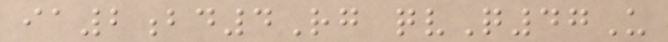ia2bd4Rg qvQ47U
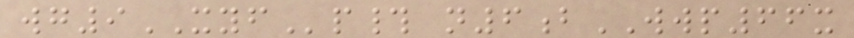wg9XYFp# n6bWWP66x
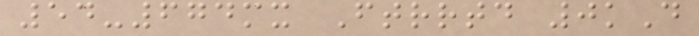54-674mx Ftrrtd 0kD
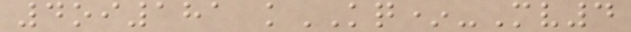4oi181 kKQ*-Mv4
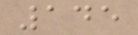145
